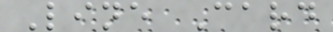Line Card
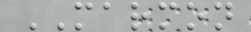MARMON
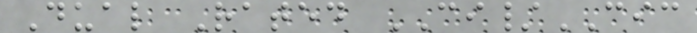Dual Rated CI/CIC
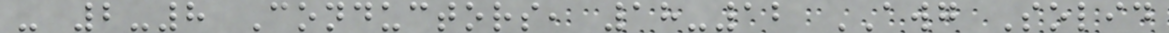- 2-8 Conductors, 18-12 AWG Solid
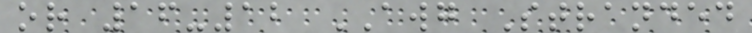or 16-12 AWG Stranded
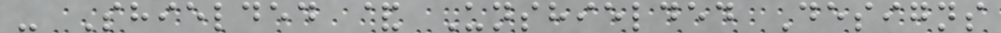- Shielded & Unshielded Designs
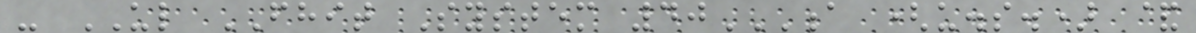- UL FHIT System 40A (U.S.) &
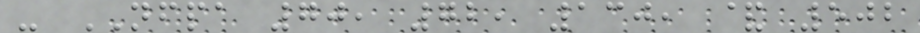- NFPA 70, 72, 130, & 502
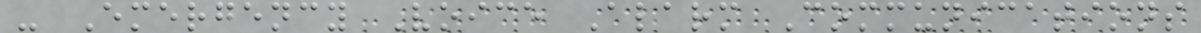- Emergency Voice Alarm Communications
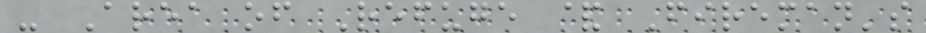- Area of Refuge & Fireman's
